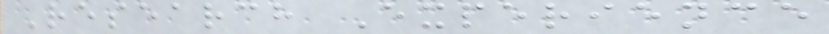Research Experience
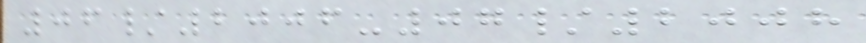06/2006-07/2008
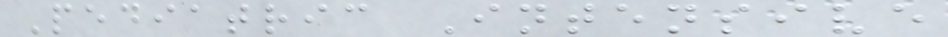Pediatric Intensive
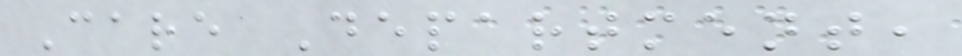Care Department,
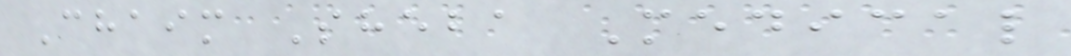Chaim Sheba Medical
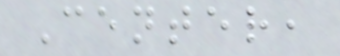Center,
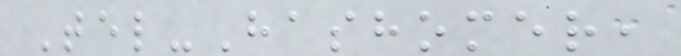Tel-Hashomer,
